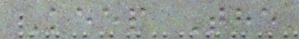Keep The
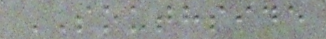SOUTHSIDE
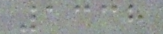1338
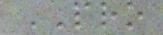PRO
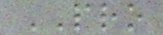PRO
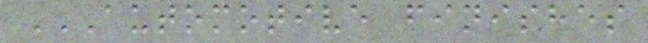AUTOMOTIVE FINISHES
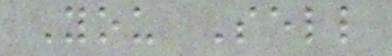You Sell
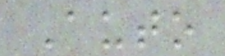Auto
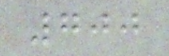700
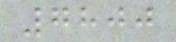7800
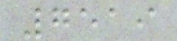7519
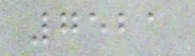7521
